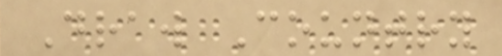Draw Country
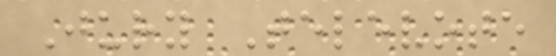Jury Televote
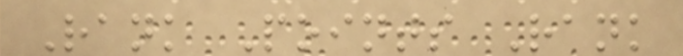Rank Points Rank
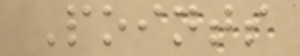Points
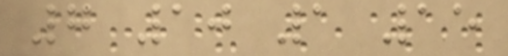7 10 1 15
